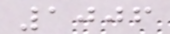1006
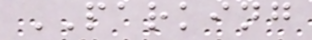PARKING
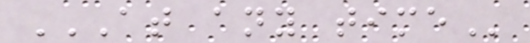AT ANY TIME
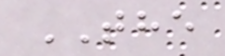THE
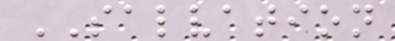SALVATION
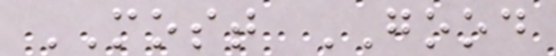MOST GOOD
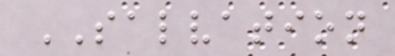SALVATION
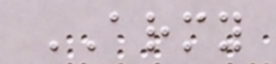ARMY
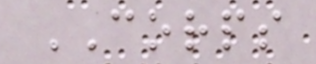CORPS
